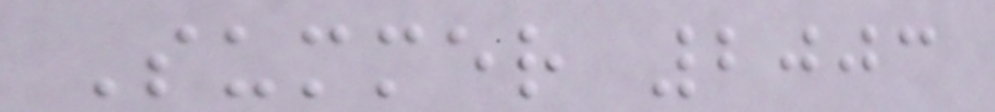Summer 2003
